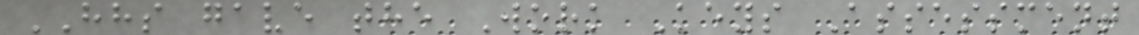HHS gave the Work Keys Assessment
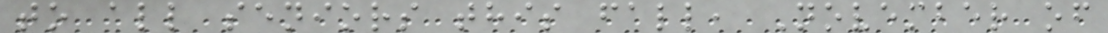to all seniors this fall, November of
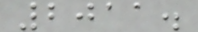2011.
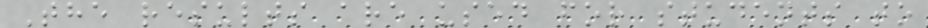The results are used for students to
